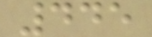445
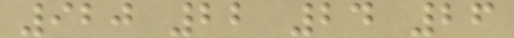920 22 24 26
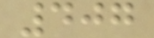407
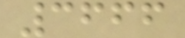3666
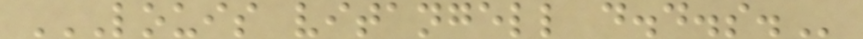LOUIS VITANGELL D.D.S.
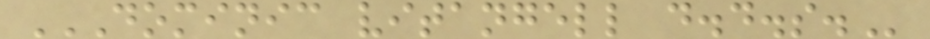DOMINIC VITANGELL D.D.S.
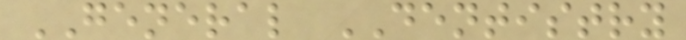GENERAL DENTISTRY
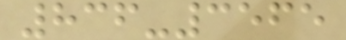836-3565
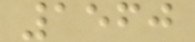1560
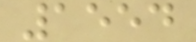1554
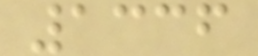1336
